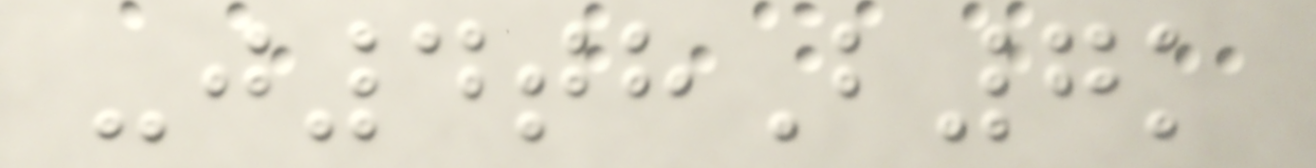-j4thB7k
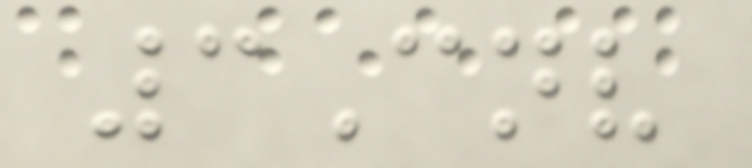3Cnv
